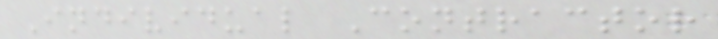Individual Contractor
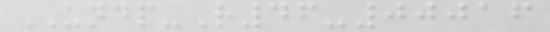UNDP-R46-00016
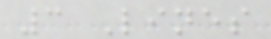3 Lines
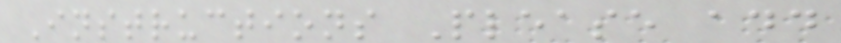Instructions Please add
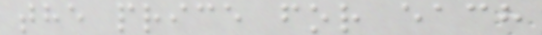the price for each
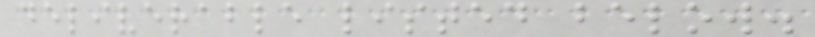deliverable listed below.
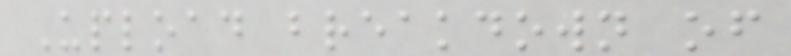Upload breakdown of
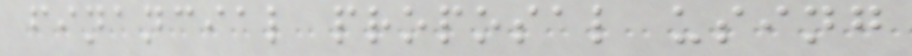financial proposal using
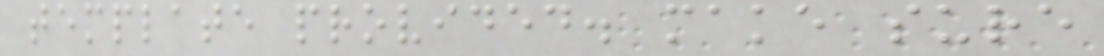template provided. make sure
